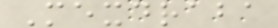Mexdraba
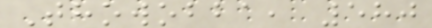Thowobba, 580
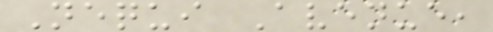Nequi Avenue,
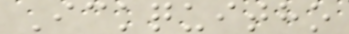Ickquitho
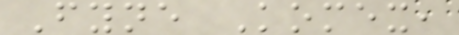Fyne Komex,
